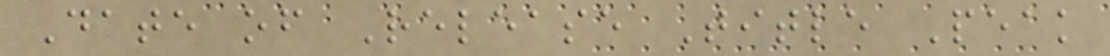Date of Release Title Peak
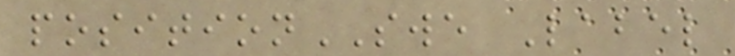positionSWE Label
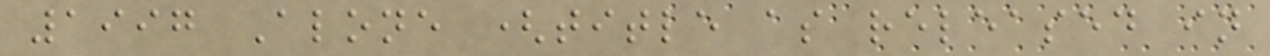1997 Alone (title as released in
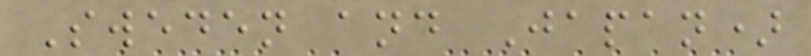Sweden and Japan)
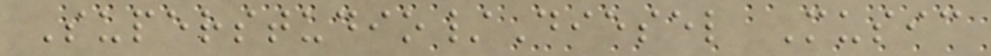Superstudio/Diesel Music
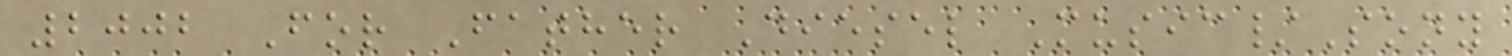2002 For Father Diesel Music/Sony
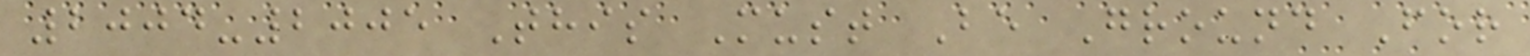2004-2005 This Must Be Ground For
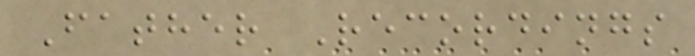Father Recordings
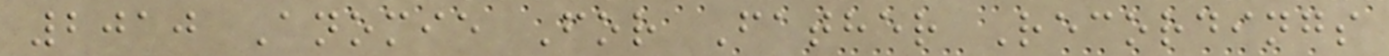2010 Anomie For Father Recordings
